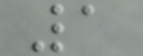1
